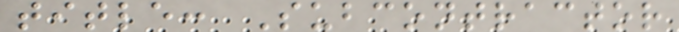title: Subcontractor
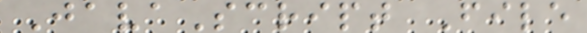JavaScript File
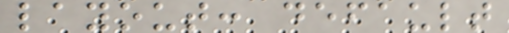layout: default
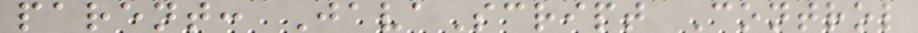parent: JavaScript Control
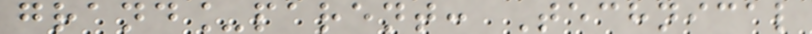grand_parent: Technical
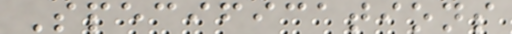Specifications
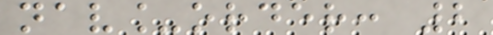nav_order: 2
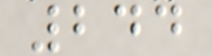244
